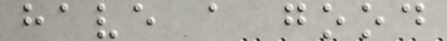have a good
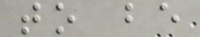to be
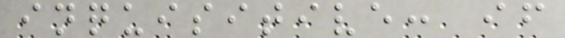inquisitive: if
